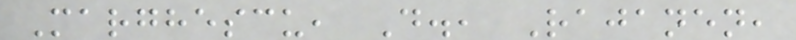Marghescu, D., Rajanen,
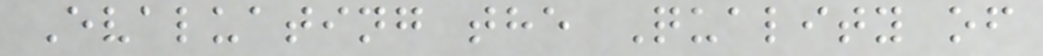Evaluating the Quality of
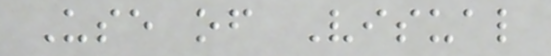Use of Visual
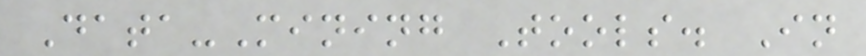Data-Mining Tools. In
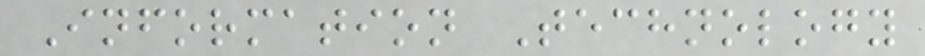Information Technology
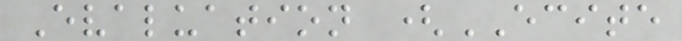Evaluation (ECITE
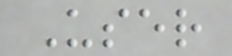User
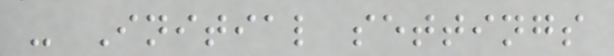- Initial settings
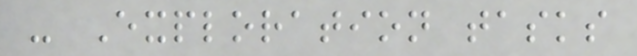- Exploration tasks
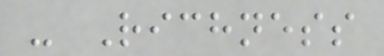- Richness
